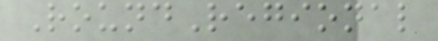RoundRegional
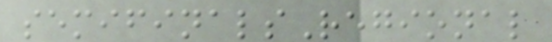semifinalsRegional
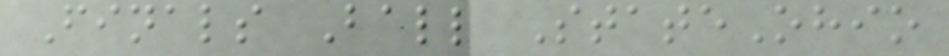Finals Ball StateOhio
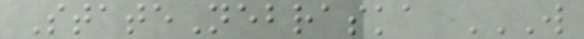StateNebraska W
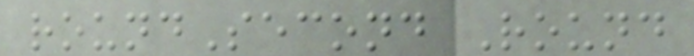roundSecond Round
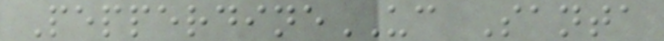PepperdineUC Santa
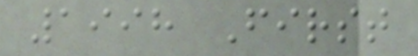1998 First
